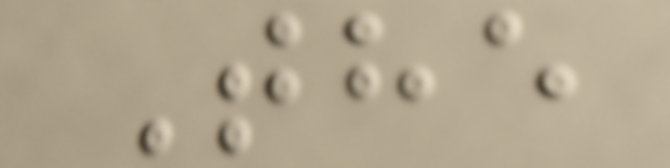The
